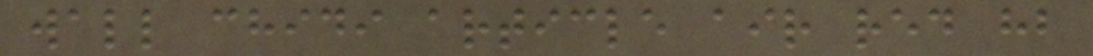wall chidi article air red hb
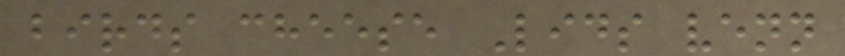birds cheese Lids venn
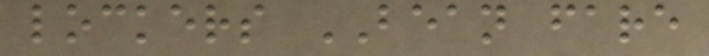lockers BEAN fare
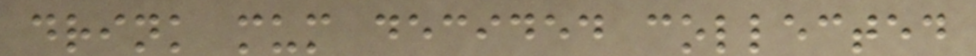drink mum decided collected
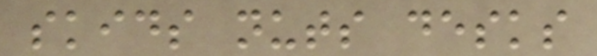skids nuts desks
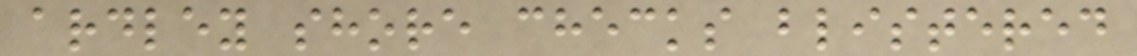ardley shore checks blistered
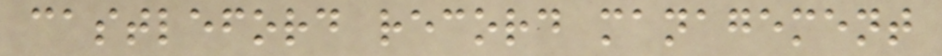castleford record management
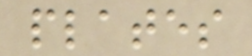plates
